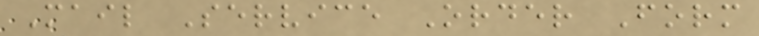Mail Service Order Form
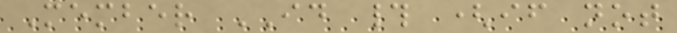Member ID # (if not
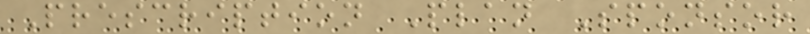Prescription Plan Sponsor
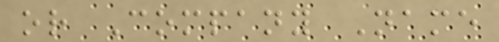or Company Name
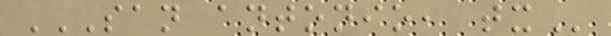SAN ANTONIO, TX
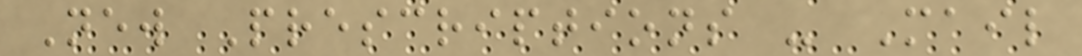New Prescriptions - Mail
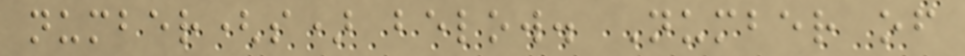number(s) below. Number of
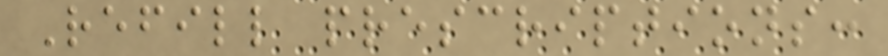Refill prescriptions:
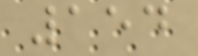154
